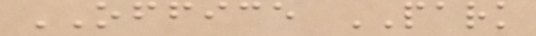OFFICE PARK
